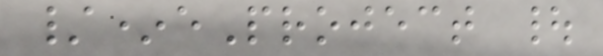/*eProject |
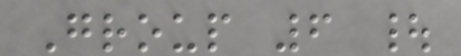Group 6 |
